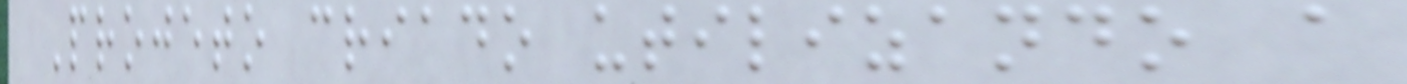Projeto criado utilizando a
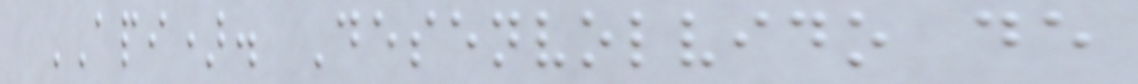API). Desenvolvido de
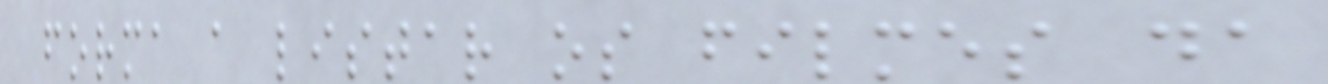forma a listar os filmes da
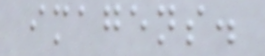imagens.
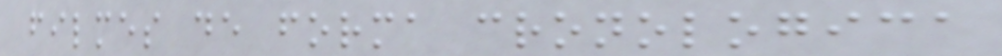filmes de forma cronologica
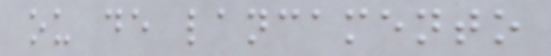ou de lancamento
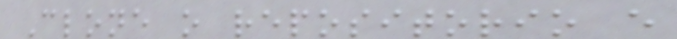Clone o repositorio e
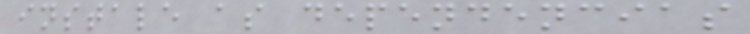instale as dependencias
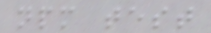npm test
